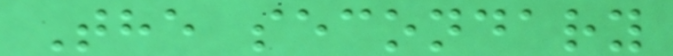The secondary
